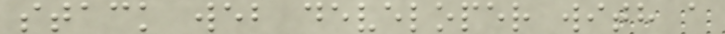stack web developer with a
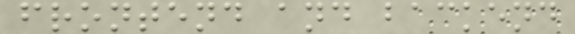frontend and backend
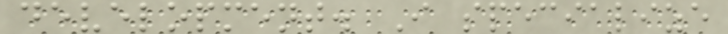development. I specialize
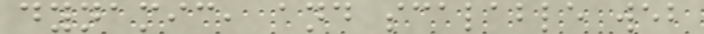dynamic, and scalable web
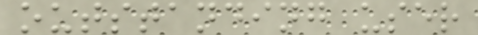outstanding user
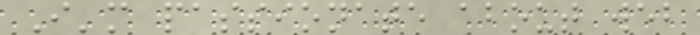I'm passionate about web
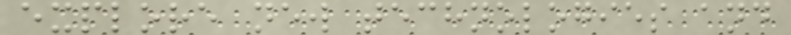explore new technologies and
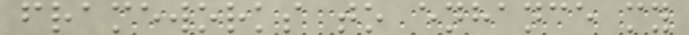frameworks to enhance my
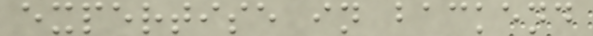expertise in backend
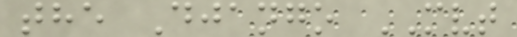the Django MVT
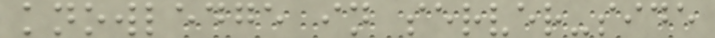knowledge in server-side
